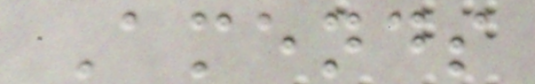Amends
